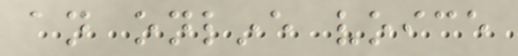an online voice
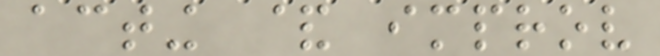acting & improv
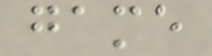game
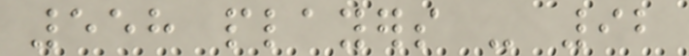558 players - 92
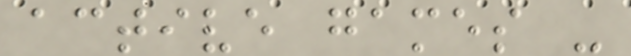active games -
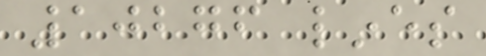10276 lines
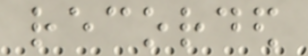recorded
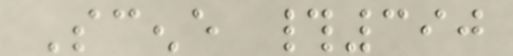Scene #390
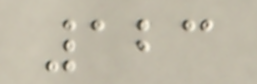123
